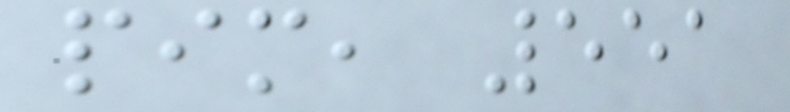pim, 551
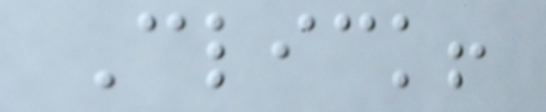Click!
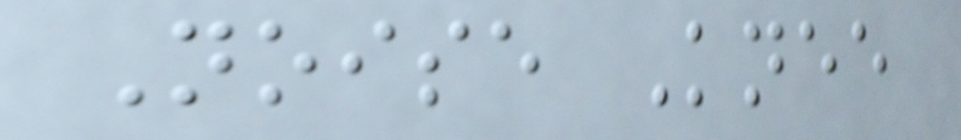Noise Knee
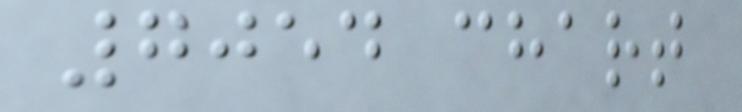7054 chart
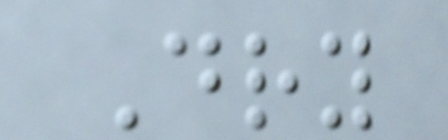Dry
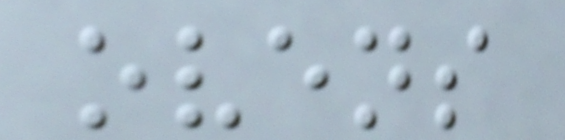ovens
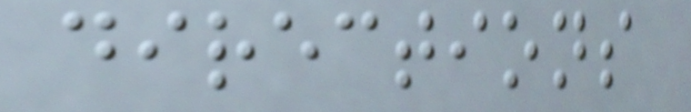directions
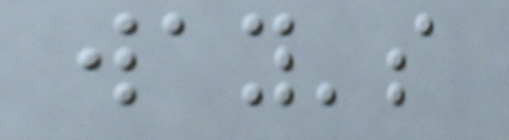way's
